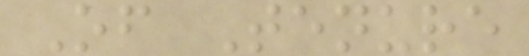Of Tenure
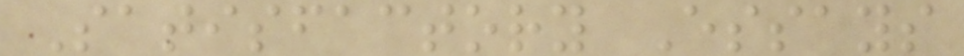Satisfactory Essays
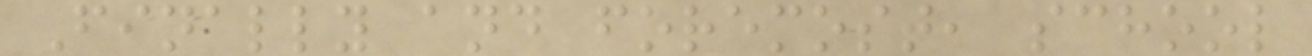Finally and foremost, school
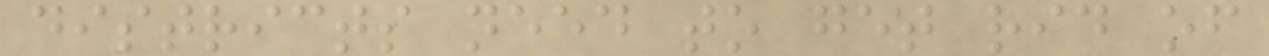districts need to get rid of
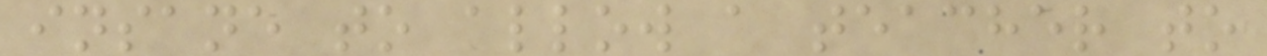insane to allow a teacher to
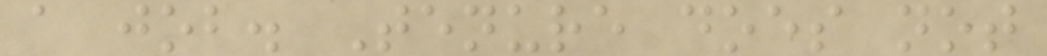a job. Tenure does not
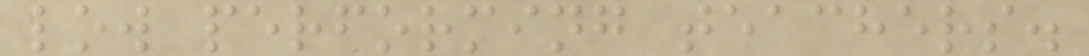low performing teachers.
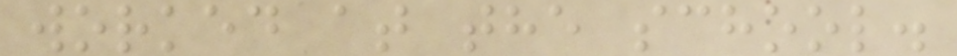worked at the school.
